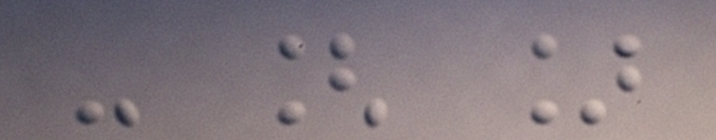- [ ]
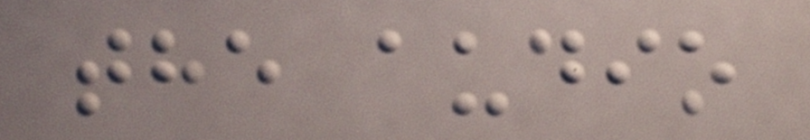the audio
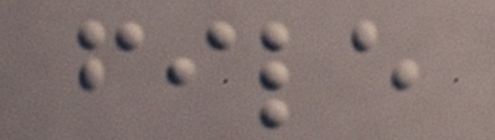file
